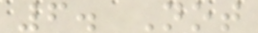6. Not
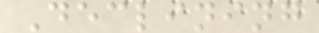Declining
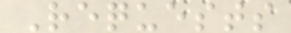Requests
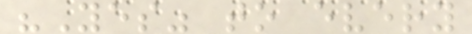"Yes" to every
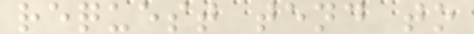request tend to
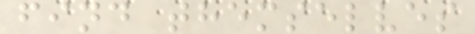find themselves
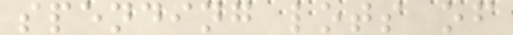spending lots of
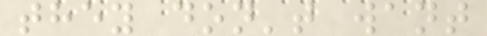they don't want
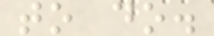to do.
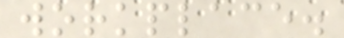workplace.
